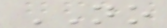NO
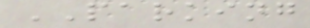PARKING
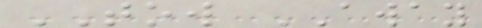TOW AWAY
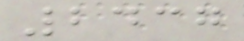2437
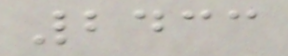2433
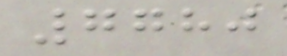7780
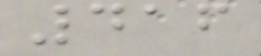416
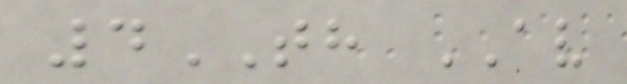4TH AV
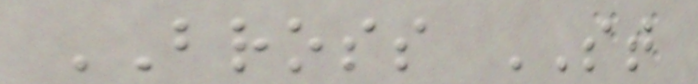BROSS ST
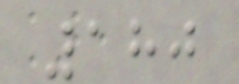180
